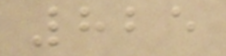825
